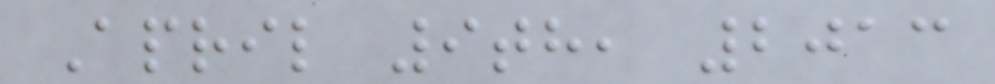April 9th, 2013
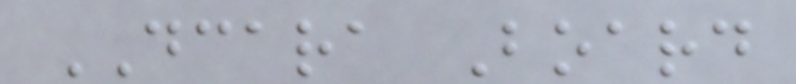DCARA Board
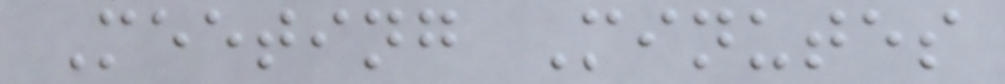Meeting Minutes
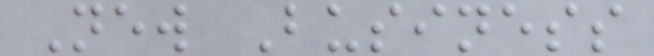New Business
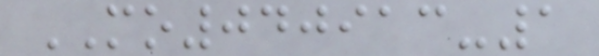MO040913-1
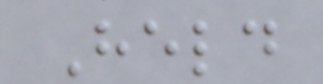Held
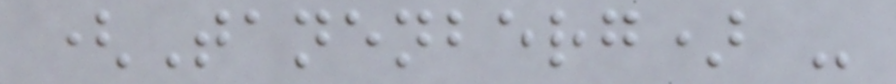(Tanenberg) -
